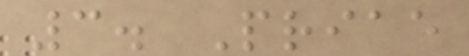3. Priae
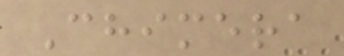Chimera
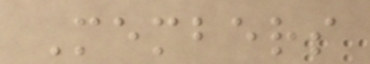Members
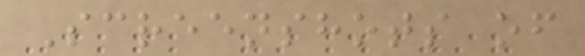Screenshots of
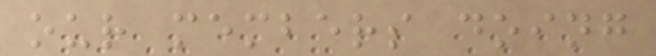our members doing
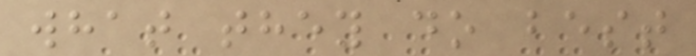what they do best
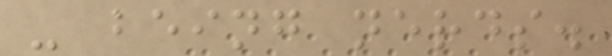- being nerds.
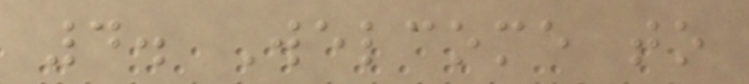4. Welcome to
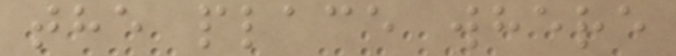the place where
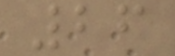26
